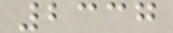2337
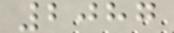2087
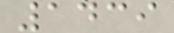1439
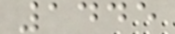1445
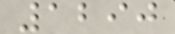1290
